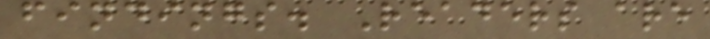findings. Readers are
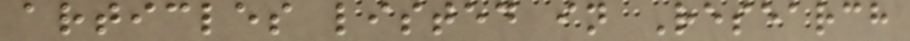articles listed in Research
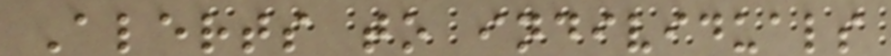Alerts to individuals
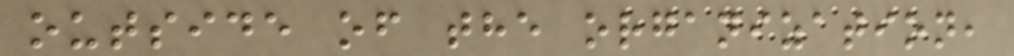outside of the organization,
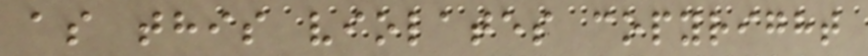as this violates copyright
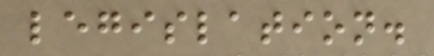legislation.
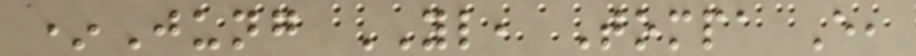*Jung YL, Tompa E,
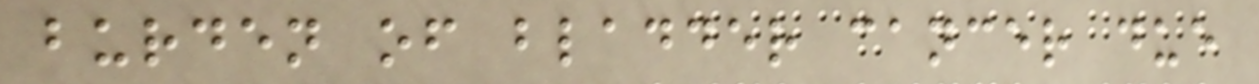burden of bladder cancer due
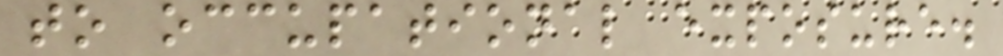to occupational exposure.
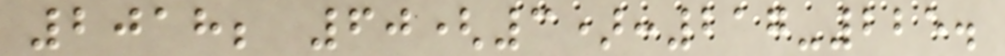2018; 60(3):217-225.
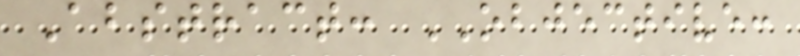Abstract: OBJECTIVE:
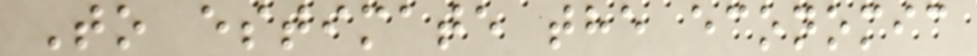To estimate the economic
